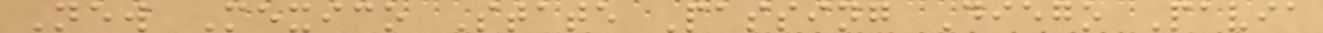New Mexico State Passing Diego Pavia
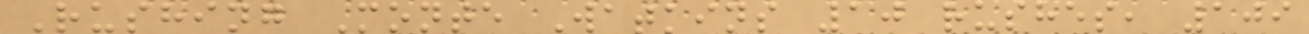Rushing Monte Watkins 10 rushes, 109
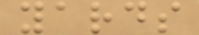yards
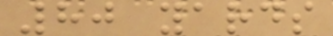80 yards
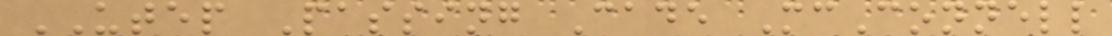UTEP Passing Cade McConnell
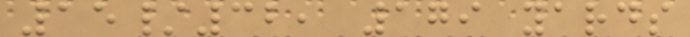15/32, 179 yards
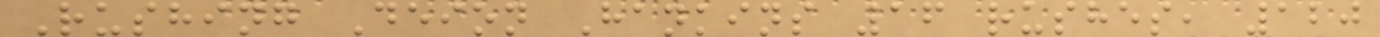Rushing Deion Hankins 16 rushes, 120
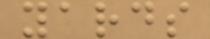yards
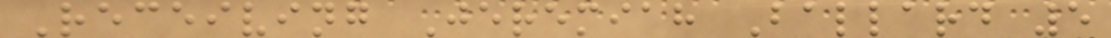Receiving Jeremiah Ballard 5
